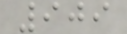909
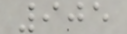905
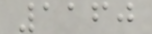1160
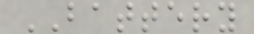BATTERY
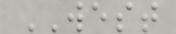WEST
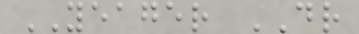YEAGER DR
